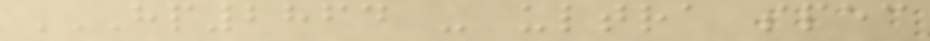HP2864 - ULTRA SPEC
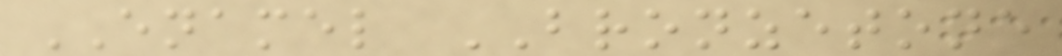ENAMEL BRONZETONE
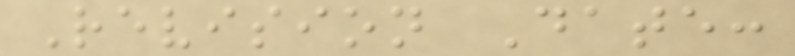Revision Date:
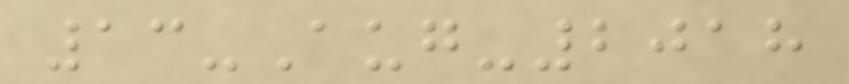13-Aug-2018
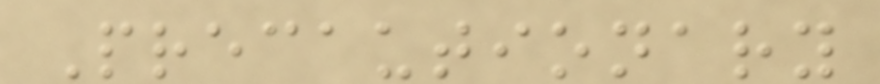Precautionary
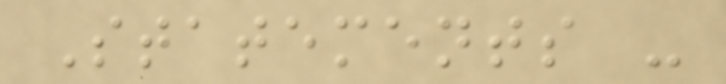Statements -
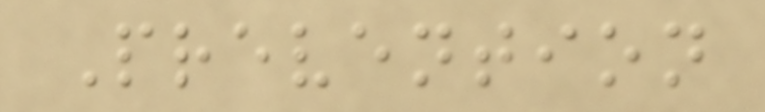Prevention
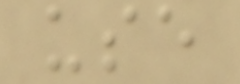use
